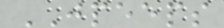JPEEPS
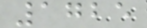1725
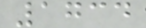1734
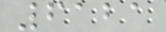6121
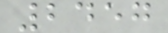2457
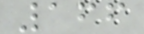166
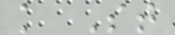k St
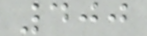400
